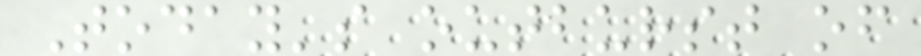Today's outburst of
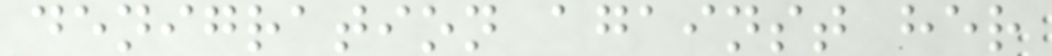denigration against her
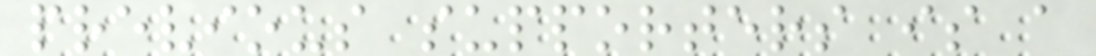previous supporters is a
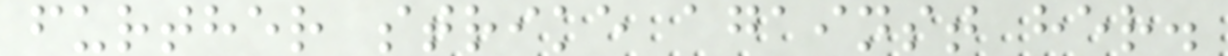further strike against her.
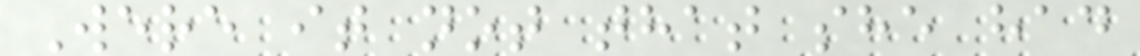Were it not that she had
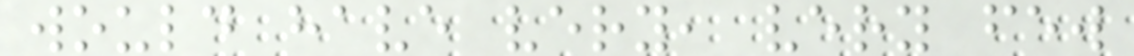would have very, very few
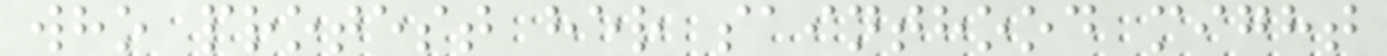who protest her sainthood might
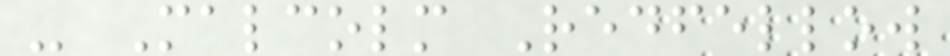- Malcolm Redfellow
